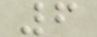6
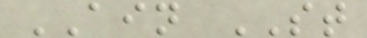AIN ST
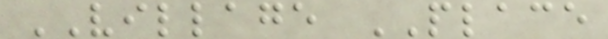VILLAGE PLACE
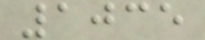1035
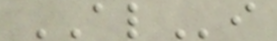ALi
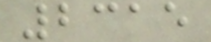2315
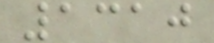1310
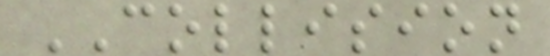COLLISION
